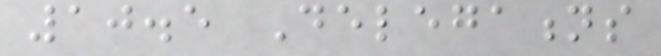10.5 Delegations
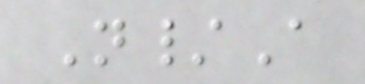N/A
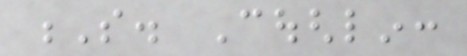S. Coughlin:
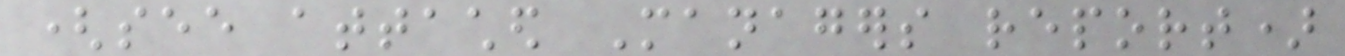(see attached Managers report)
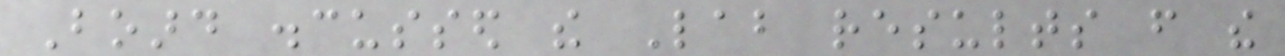Board discussed the Lab results from the
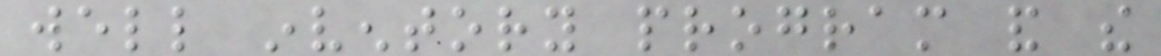well inventory program and the
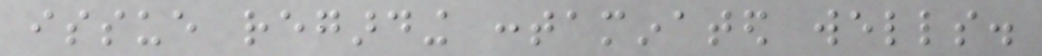issue regarding contaminated wells.
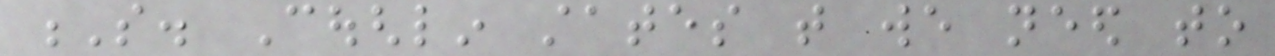S. Coughlin states that we need to
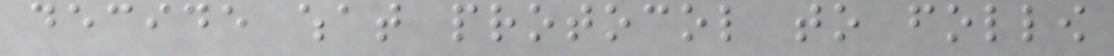decide what protocol to follow
